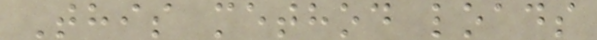This method loads
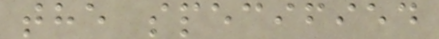the specified
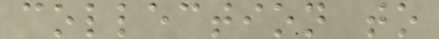collection to
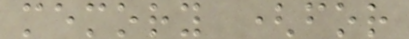memory (for
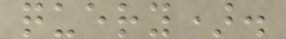query).
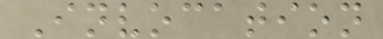Invocation
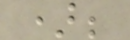);
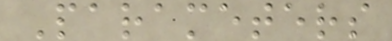Parameters
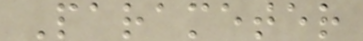Parameter
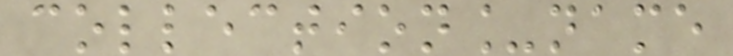collection_name
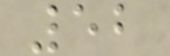52
